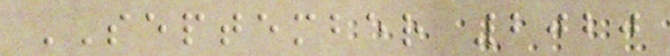SEPTEMBER 2020
